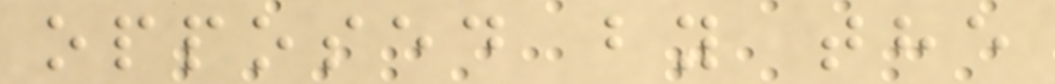opposed by the
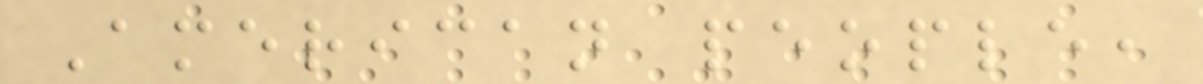American people,
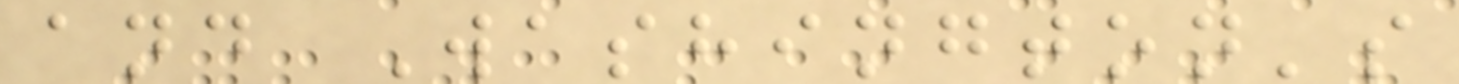and Washington's
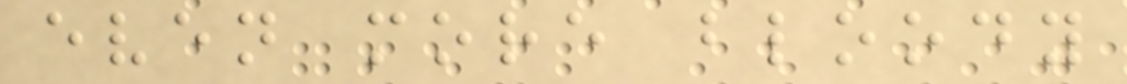even more bloody
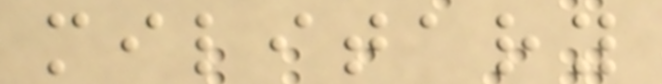military
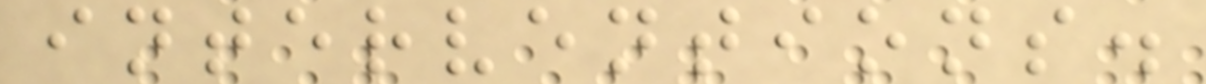interventions.
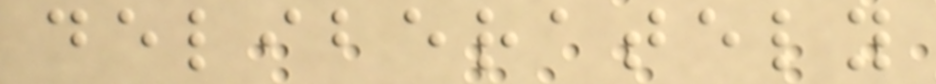deliberately
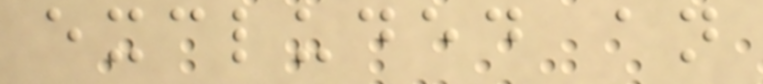excluded an
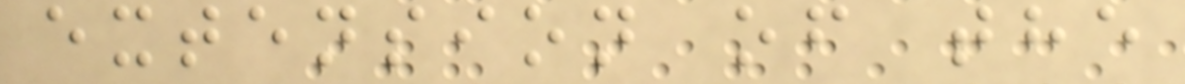extension of the
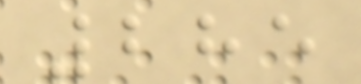285
